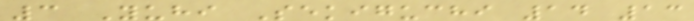3 Yuhi Sekiguchi 14 13
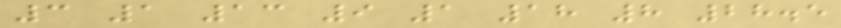3 1 13 9 1 18 8 28.5
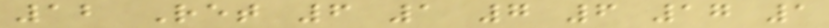12 Ret 6 1 7 6 17 1
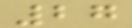27
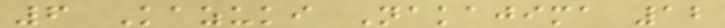6 Kazuki Nakajima 12
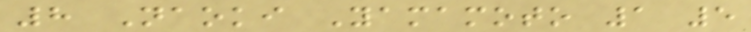8 Naoki Yamamoto 1 5
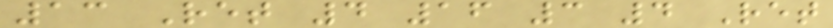13 Ret 4 16 3 4 Ret
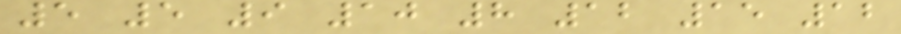5 5 9 10 8 12 15 12
